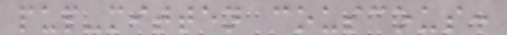pup-mitten couscous:
